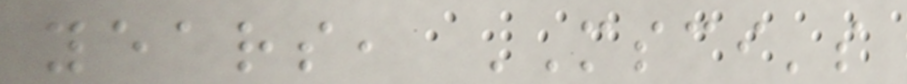years, MSCI's
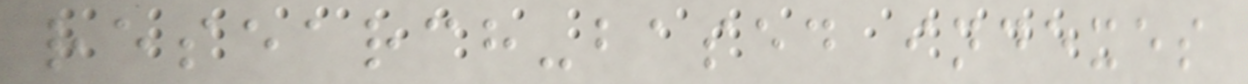research-based indexes
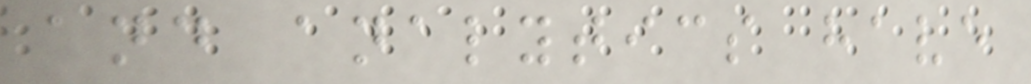and analytics have
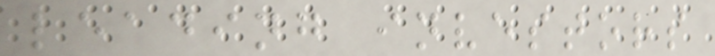leading investors
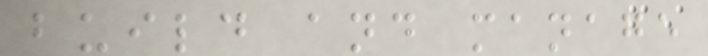build and manage
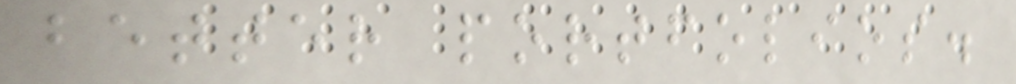better portfolios.
